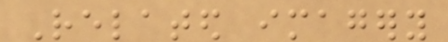Related imagery
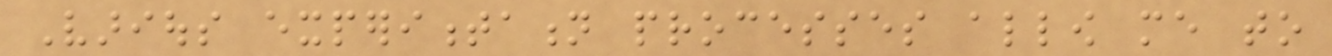Various experimentation processes allow me to
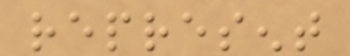represent
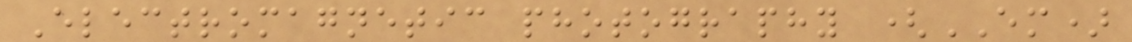Electromagnetic photography (EM)
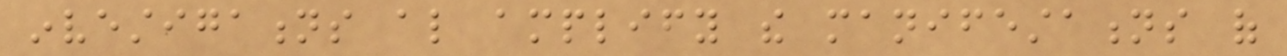investigations also amplify the manifestations of
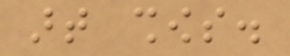art shows.
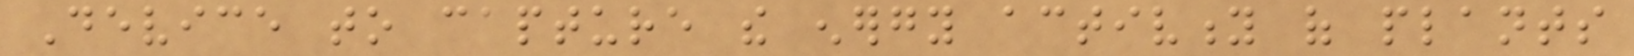Device to capture the energy activity of plants
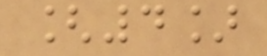[4]
